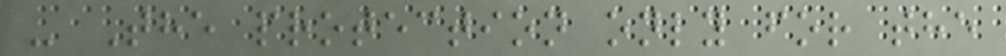- The protection only for the
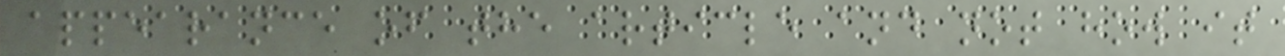appearance of the article and not how it
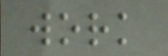work
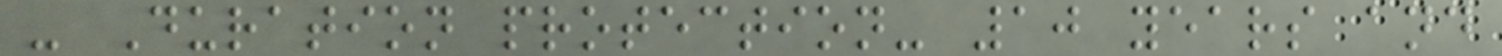- Duration protection- 10 years and
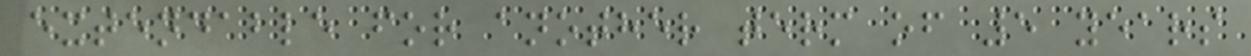extendable for another term of 5 years
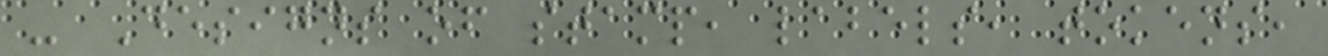- Designs of stamp, labels, tokens,
